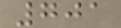701
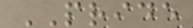PRIDE
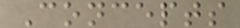Concepts
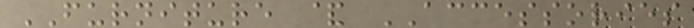FURNITURE & ACCESSORIES
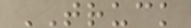TRUCK
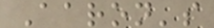Aaron's
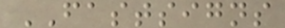FASTSIGNS
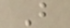B
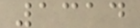1314
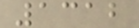1312
